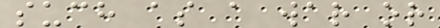such as a war or
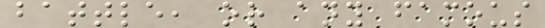battle, or any famous
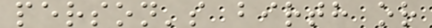person's birth or
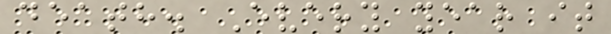death. Every year it
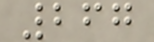267
